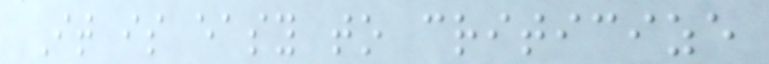It is easy to criticize
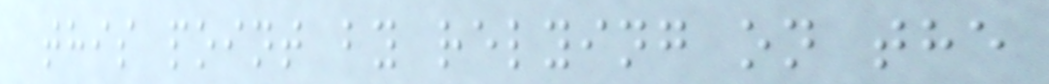this point by relying on the
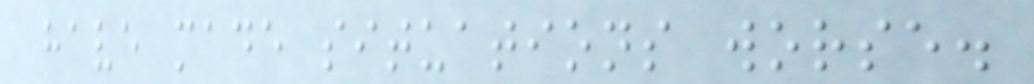have made situations worse.
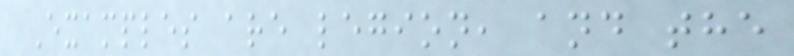Examples are legion, and the
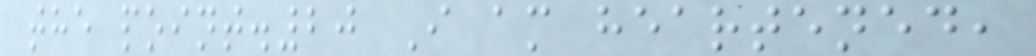the point.20 I am heartened,
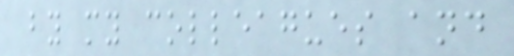by my colleagues and
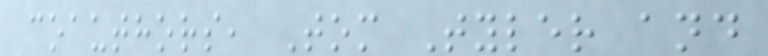coauthors, Tom Tyler and
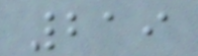219
